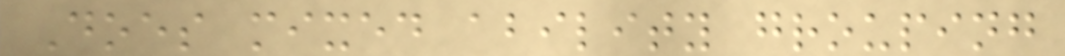Does mixed ability grouping
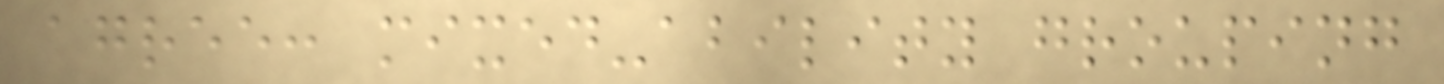agree: mixed-ability grouping
